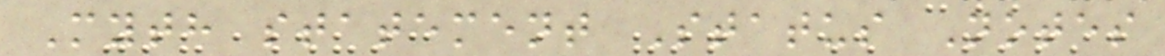Myth statement Status Notes
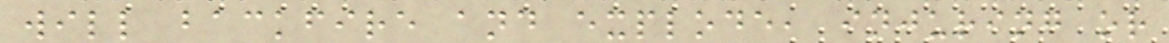will backfire and explode, injuring or
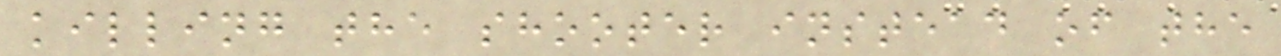killing the shooter instead of the
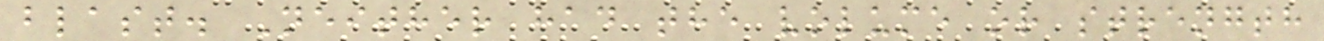blast. Neither had the volume or strength
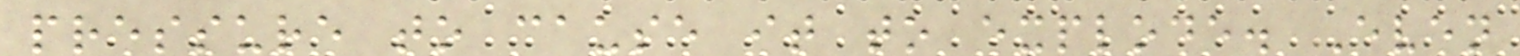pressure to cause it to explode. Even
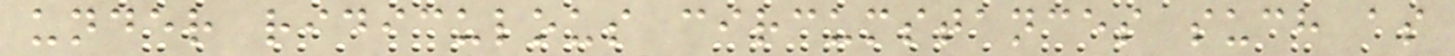under ridiculous circumstances such as
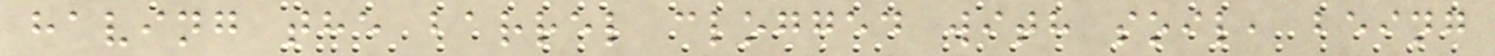having the barrel clogged with soil, being
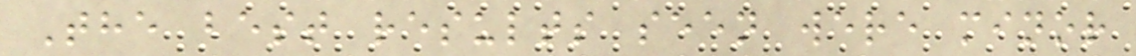The best results seen were minor
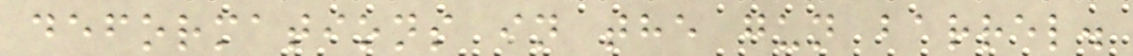deformations in the gun barrel.
